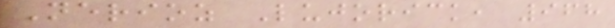Nerioz Lujorick, 968
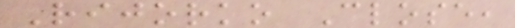Rijorko Close,
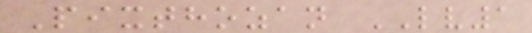Pixthozan LV1
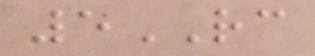5RC
